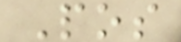Pos
